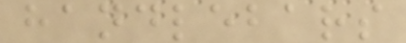handlebars
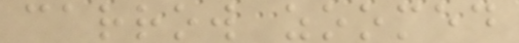carrow zoomed
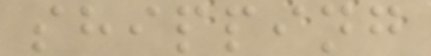shipping
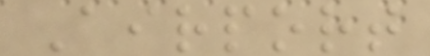Airport
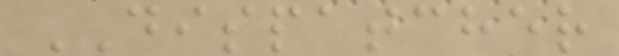DISPATCHER
